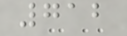712
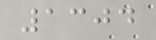1304
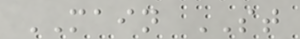MAIN ST
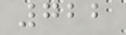722
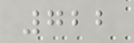722
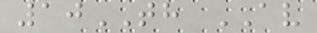10TH AV
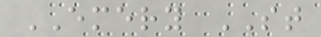EMERY ST
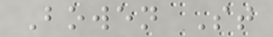Bowen St
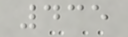435
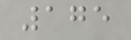175
